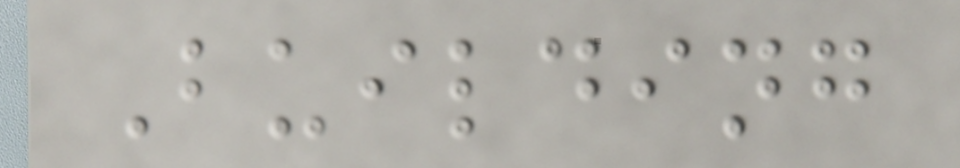Building
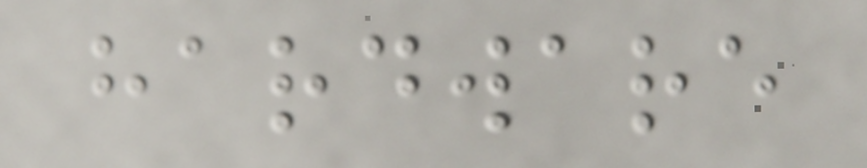hardware
